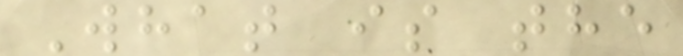What is the
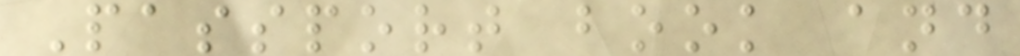Passport book and
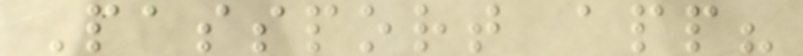Passport app?
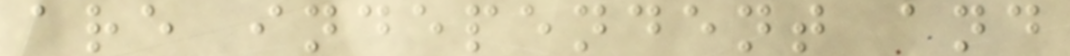are independent and
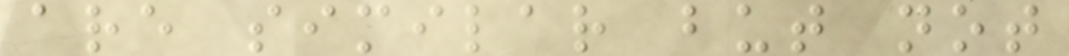are similar but not
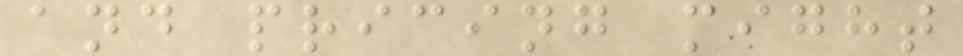and pricing might
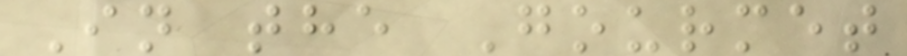In the Gourmet
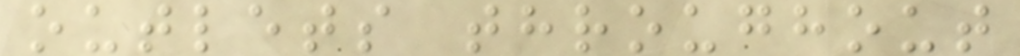outlets throughout
